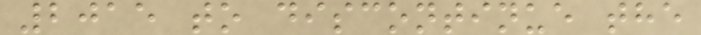2015 to discontinue the
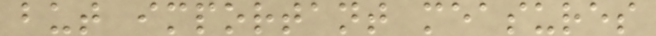but important measures
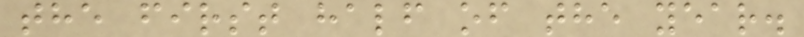the first half of the year.
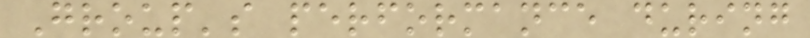Group's performance during
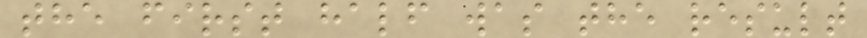the first half was the result
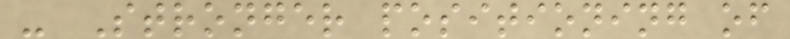- Stronger positioning of
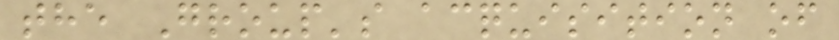the Group's acquisition of
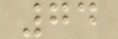74
